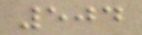504
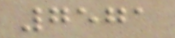7571
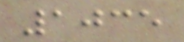1035
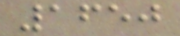1650
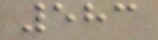583
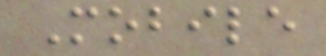Mobile
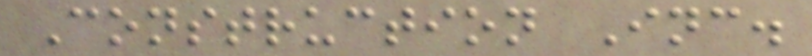Construction Inc.
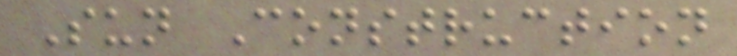Sun Construction
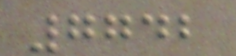7742
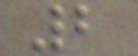2
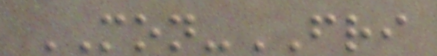MON-FRI
